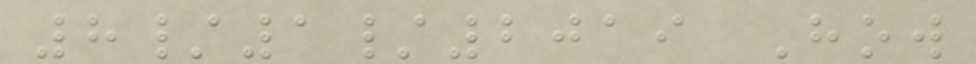8/1/2019 How
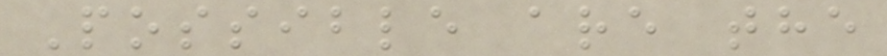Possible are the
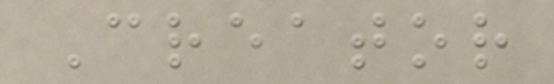Creator
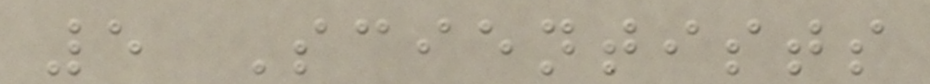5 Scientists
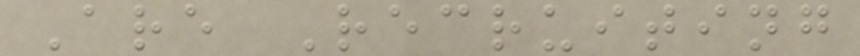Are Recruiting
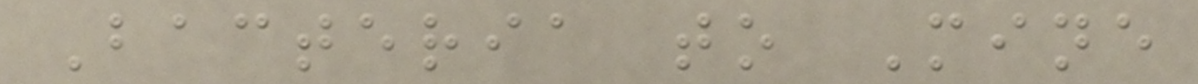Bacteria to Mine
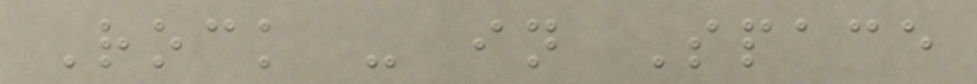Rock - in Space
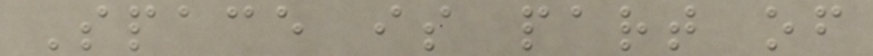Space is part of
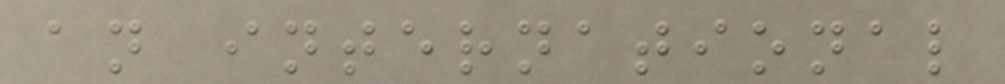an international
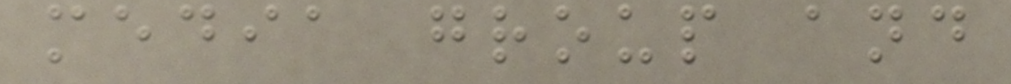media group and
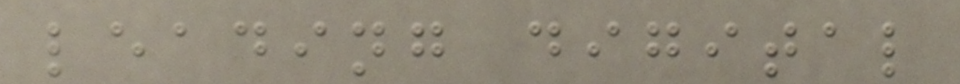leading digital
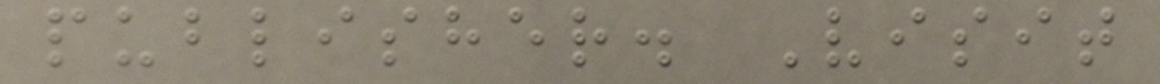publisher. Visit
